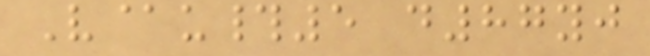V@u#5 d87yj
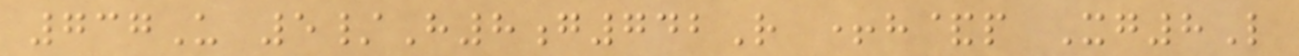737U 5/H8g742R +h&p Xg8L
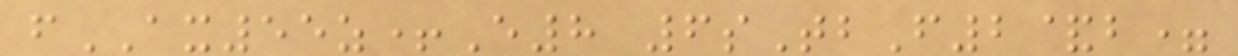fAX55z+E8 6sTbF2&b=
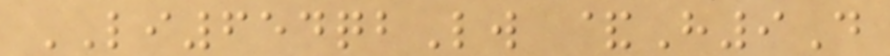LI654qbLw &H9D
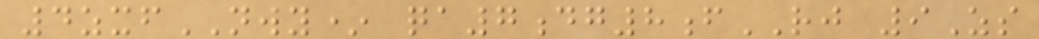4zxfNWY* qa7dg8fRJ 9Zs
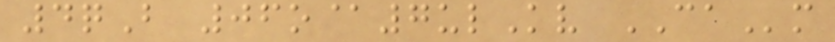4qB 06o@7ulKv CAm
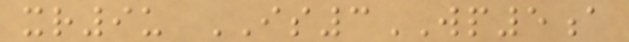xr9u IS3WP5a
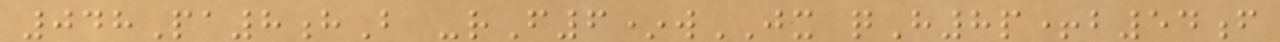048Pa8hB -rF6*wJX qH8p+b54f
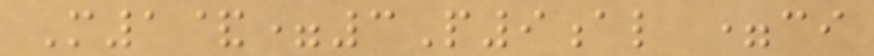M1&=3P9al =ci
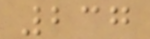237
